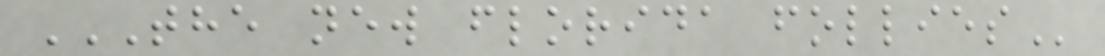THE NEW FLORIDA FOLLIES
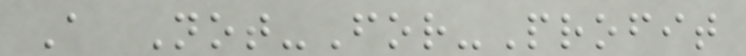A Not-For-Profit
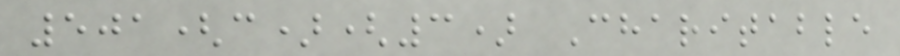501(c)(3) Charitable
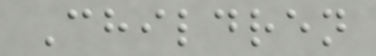Children
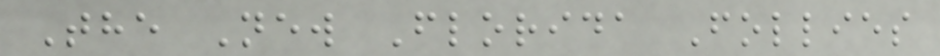The New Florida Follies
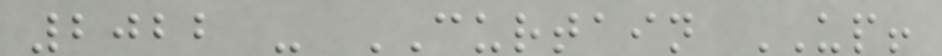2022 - CURTAIN UP!
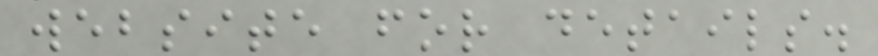website for details.
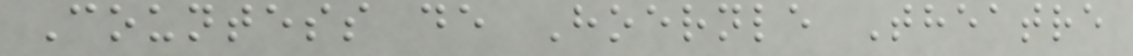Countess de Hoernle Theatre
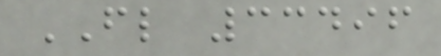FL 33496
